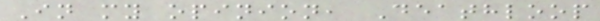In my opinion, Deathloop
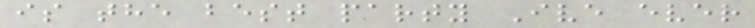is the best party Ive ever
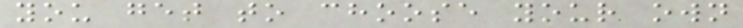you get to choose your own
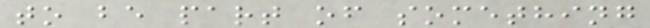to be part of something
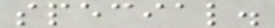special.
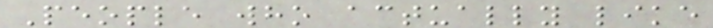People who actually like
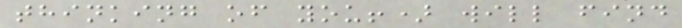thinking of you!) will find
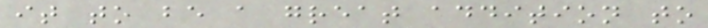it to be a great addition to
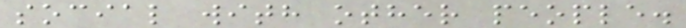social with other people.
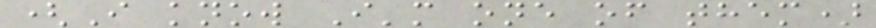(I know I'm one of them)
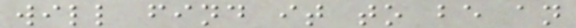will find it to be an
